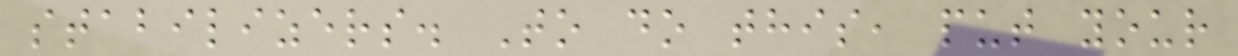stabilizers. To do this, put your
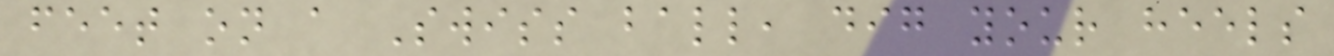feet on a Swiss ball, dig your heels
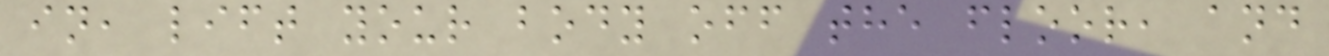in, lift your body off the floor, and
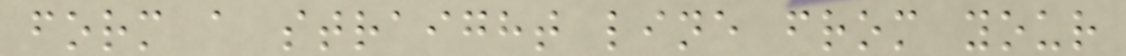form a straight line from your
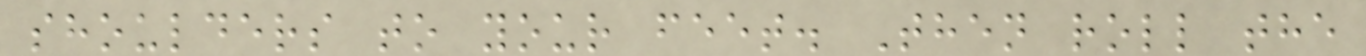shoulders to your feet. Then roll the
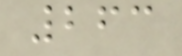263
